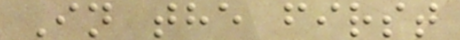In the first
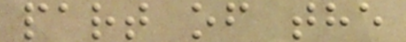part of the
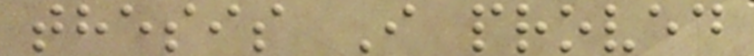thesis I proved
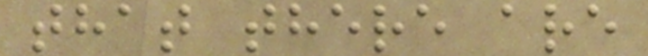that there are
